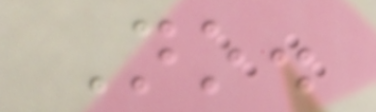No.
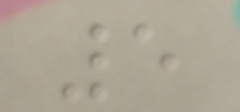5
